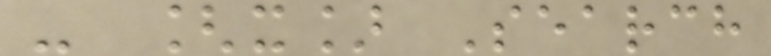- [x] Search
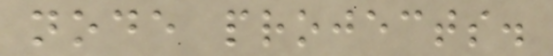node projects.
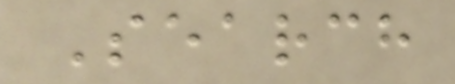Search
